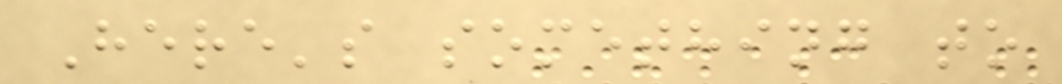Here's something to
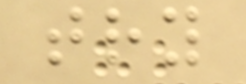try
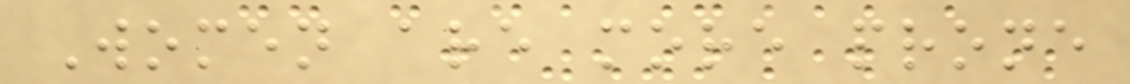Women are more prone
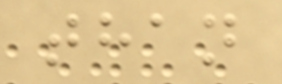than
